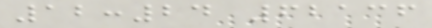12:24 62136
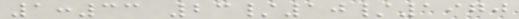1:33 23/10/1970
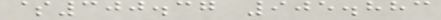$300.37 905.883
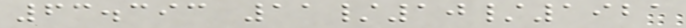63.393 11/10/1921
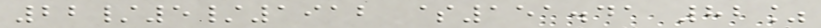22/5/1912 $151.41 82%
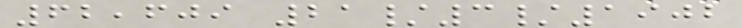62,609 21/3/1902
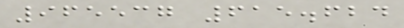965537 615.624
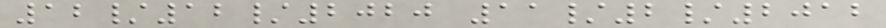12/12/2020 11/2/2012
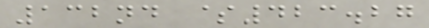132nd $423.27
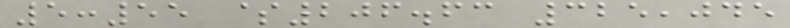5:55 $206.63 325,045
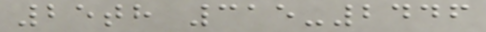25th 315-2446
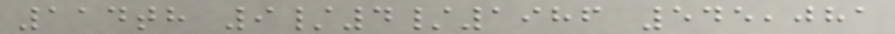114th 9/4/1986 545,081
